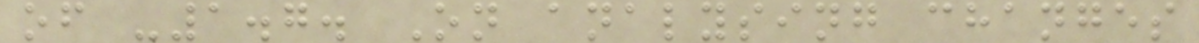of -1.7. On analysing changes
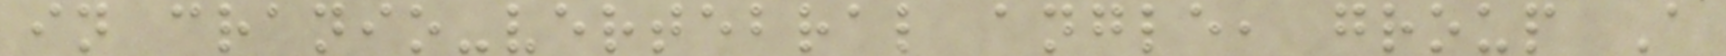in cranio-vertebral angle, group A
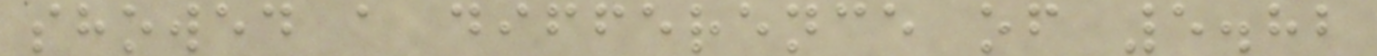showed a difference of 5.82
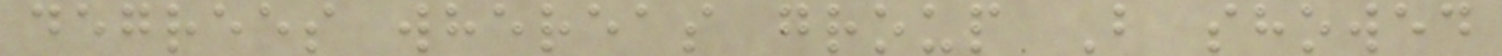degrees whereas group B showed
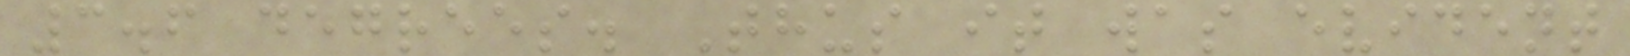3.6 degrees. Thus it was evident
